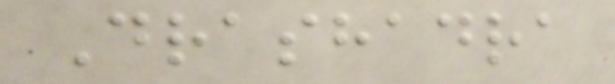Drashadra
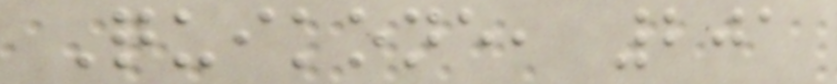Quikone, 201
